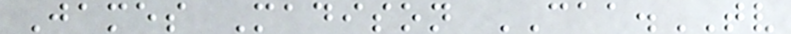James Madison CAA.TV
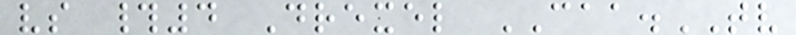vs #4 Drexel CAA.TV
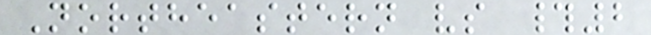Northeastern vs #2
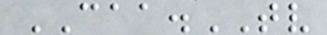CAA.TV
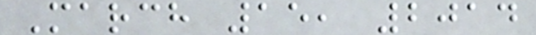March 15, 2014
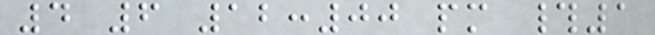4 6 12:00 pm #1
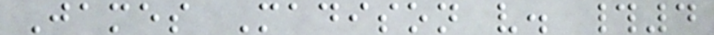James Madison v. #4
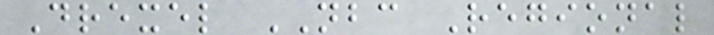Drexel NBC Regional
